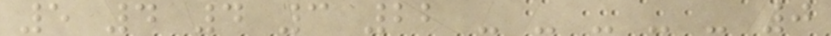5 4 4 3 22 - - - - - 0
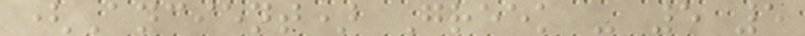(Ancient) Greek - 5 5
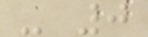- 0
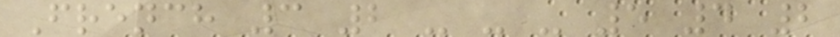French 3 2 - - - 5 4 2
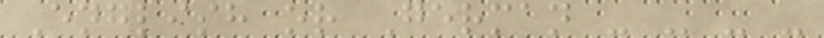English or German - - - -
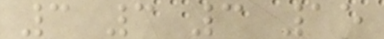3 3 3 15
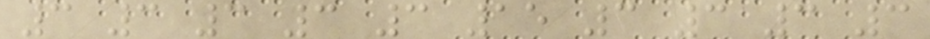3 3 3 3 3 15 3 3 3 3
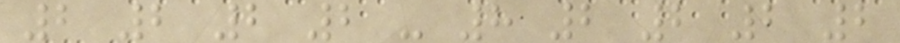2 2 2 2 - 8 2 2 2 2
